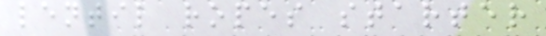lentil ropes starter
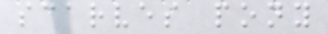scarves pony
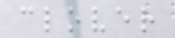clover
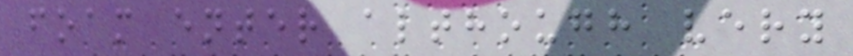foam enter although very
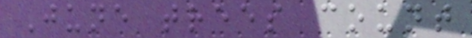June trees count
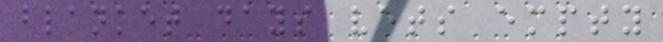blanket days vets empty
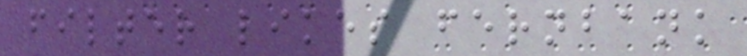filter likes fernbank
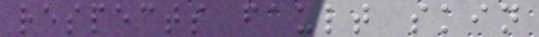respects fault skin
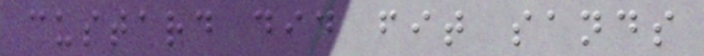custard did fit sands
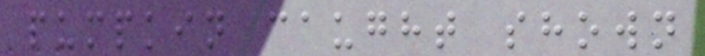pumpkin caught shown
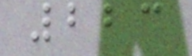223
